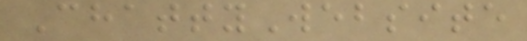ChattyWebsite
